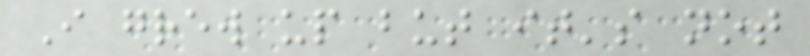I grew up but it's not
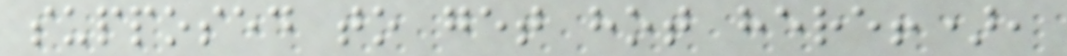supposed to get hot here!),
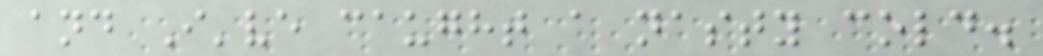and I've caught a nasty cold.
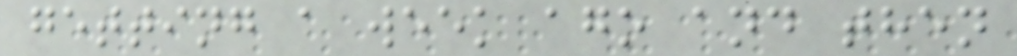getting a week ago and then
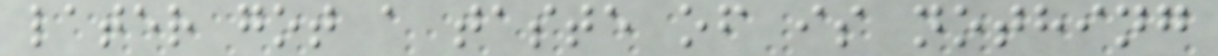later got a taste of is nothing
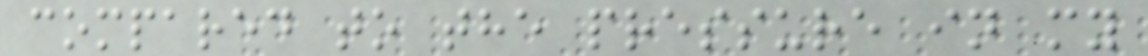compared to the pressure in my
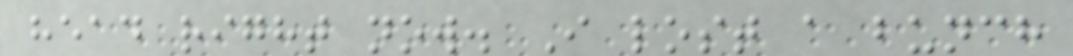head right now. I lost a bunch
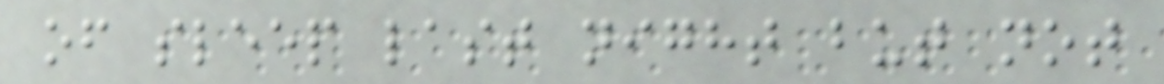of sleep last night but not
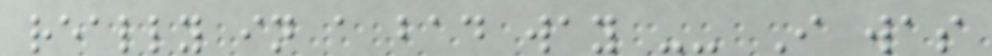really in a bad way -- I was
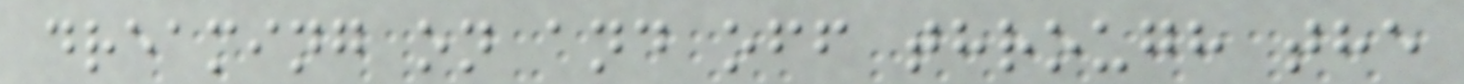dreaming on and off through the
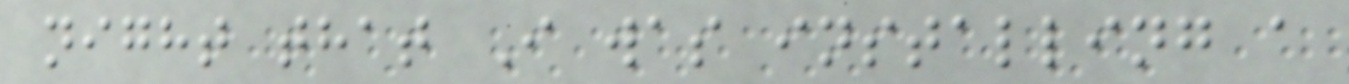night that I was installing a
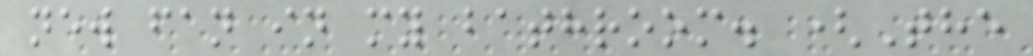new fan in my bathroom. (The
